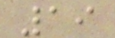19
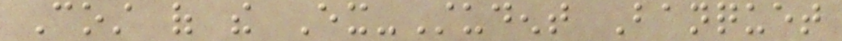Cost of the Ex-Student Banquet
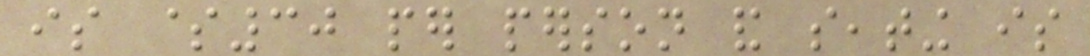is $30 per person and seating is
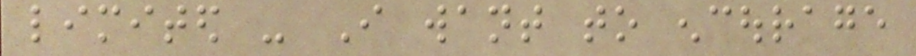limited - I want to encourage
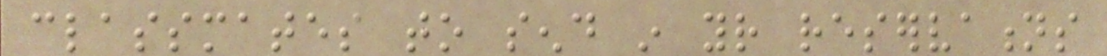classmates to send in your reservations
